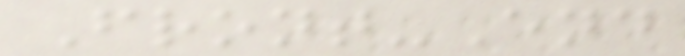Front-End
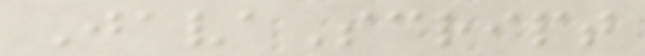JavaScript
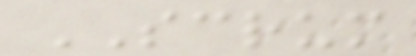SCRUM
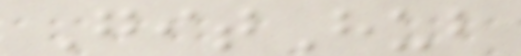GitHub
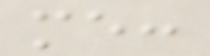me:
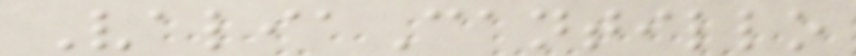ValiaCantillo
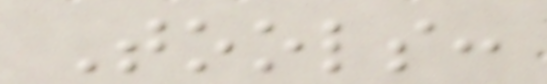Tools:
